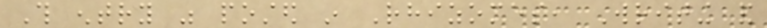This entry was posted in Rhizomes, Writing and
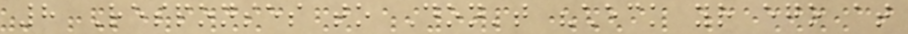8 Responses to Don't "check your ego at
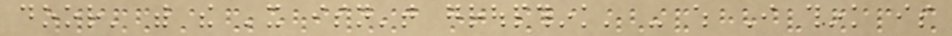door' with the 'it isn't groupthink' - which I think is
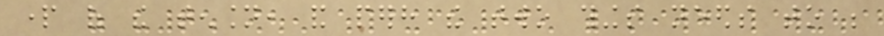part of the tension, and perhaps the two things needs to be
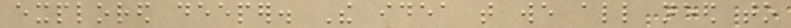explored deeper. The idea that we all need to
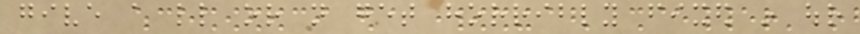give a little or not get horribly fixed in our
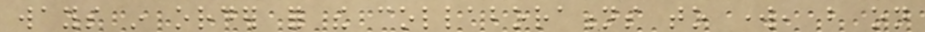ways in order for the collaborations to work, but on
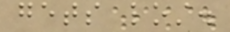gets lost.
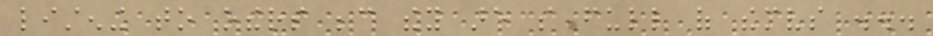listening to others because they are so full of themselves ...
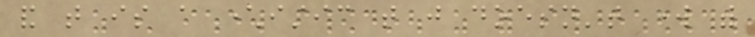and that is a characteristic that just doesn't work with
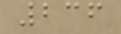236
